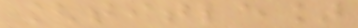[title]
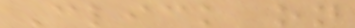Click on
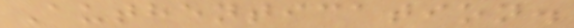Authentication.
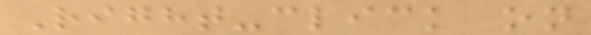Right-click on
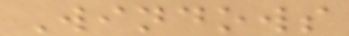Windows
